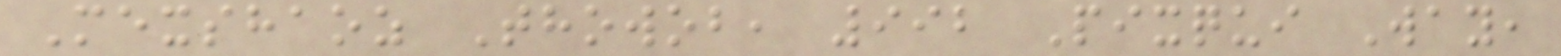Mexshaoz Thowob, 992 Pixqui Way,
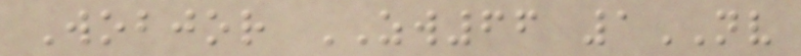Wobjor ZW66 1NV
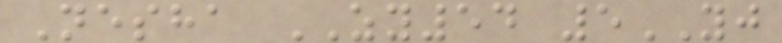Nesha ZY54 5YJ
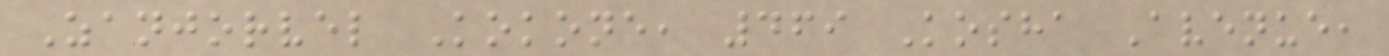Zanjorvel Kokone, 469 Kosha Avenue,
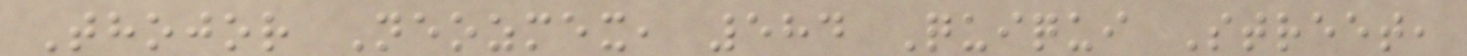Thojor Neozmex, 584 Quiqui Street,
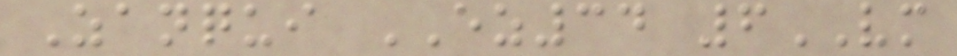Zanqui EZ34 6VM
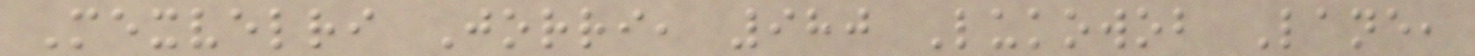Mexvelri Jorri, 980 Lukowob Lane,
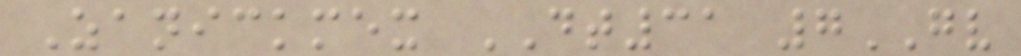Zanickmex DT31 7GV
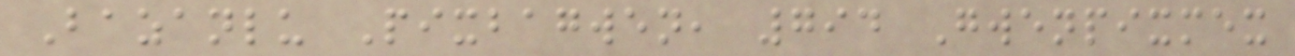Bazanlu Pixbagwen, 794 Gwenpixmex
